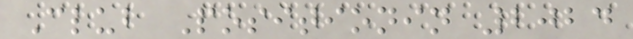Club Positionin 2024
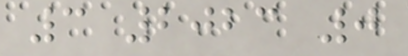3 2023 0
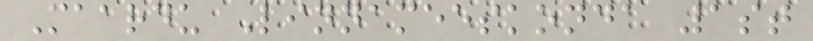Maardu Linnameeskonda 1st
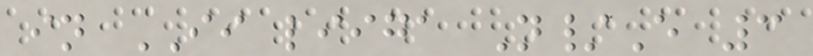in II liiga N/E 3
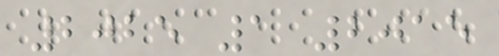2025 1 2015
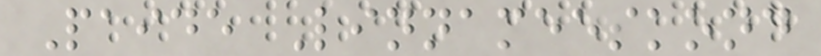Paide Linnameeskond
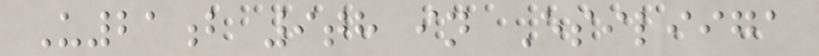U21b 9th in Esiliiga
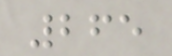265
